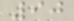90
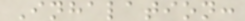Inhalation:
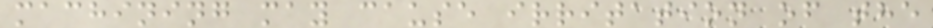machining may cause irritation of the
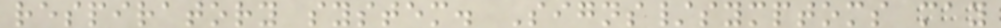respiratory system. Signs/symptoms may
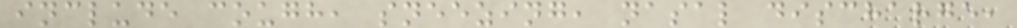include cough, sneezing, nasal discharge,
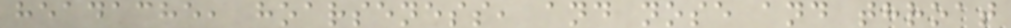headache, hoarseness, and nose and throat
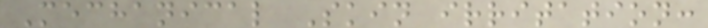Mechanical Skin irritation:
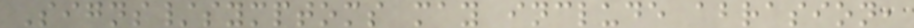Signs/symptoms may include abrasion,
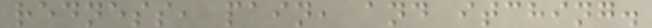redness, pain, and itching.
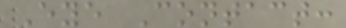Eye Contact:
